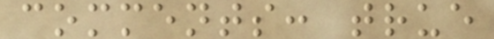comments: true
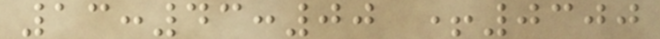13:43:00 +0300
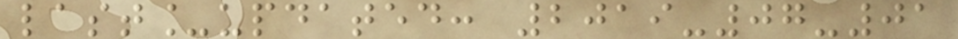last_updated: 2019-07-01
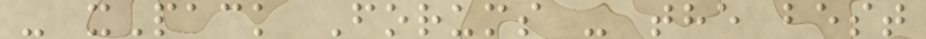- xPack Forums - the best
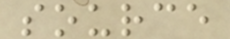source
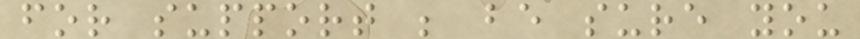for support ; be sure you
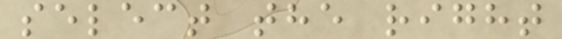select the right
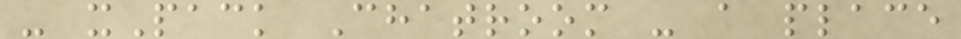- xPack Chatroom - a place
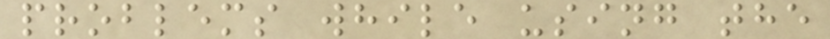problems while using the
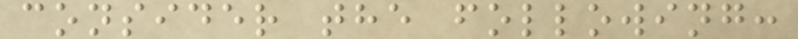consider the following:
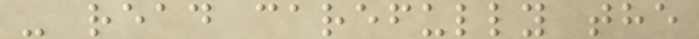- read carefully the
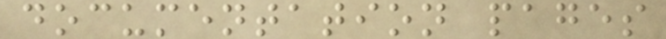documentation pages
